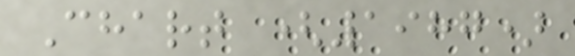Chart (1987)
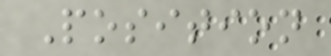Position
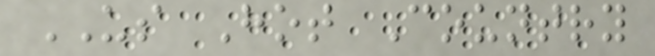US Hot Country
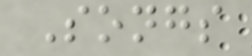Songs
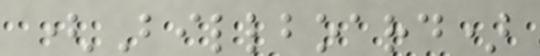(Billboard)
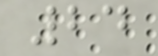24
